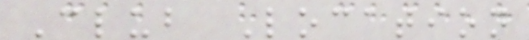Club Location
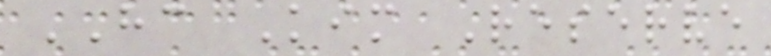HC Kim Reserve
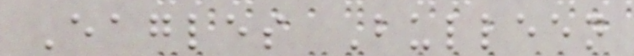Eagles Bulleen
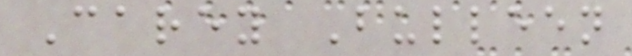Carey Bulleen
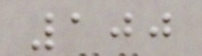100
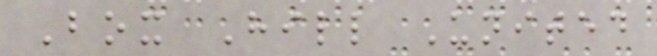Box Hill United
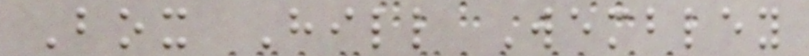Box Hill Wembley
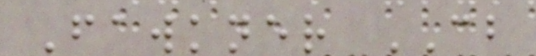Fawkner CB
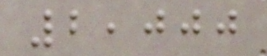2,000
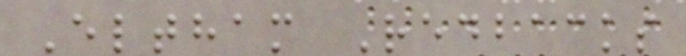Eltham Redbacks
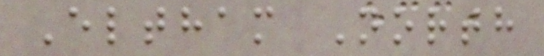Eltham North
